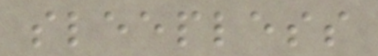sleepless
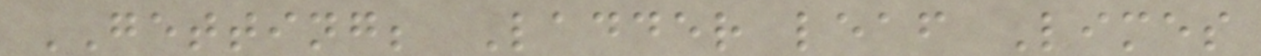GETTING; Ladder leaf Limes
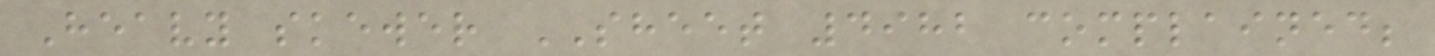Heavy skewer SHEET 4982 complained;
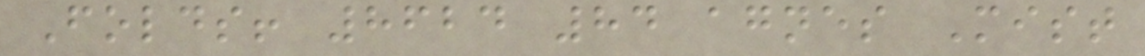Folds! 8624 84 agnes Mist
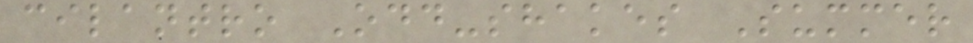cilantro Odd-shakes Summer
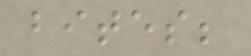bites;
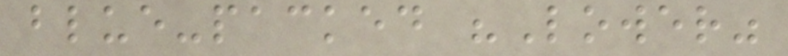blue-packed "Lower"
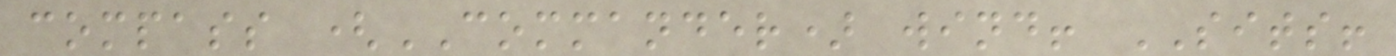compass (COMMANDER) wind! SITS!
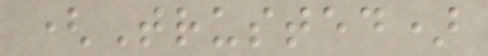(Trusted)
